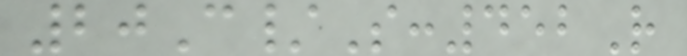20C/S:452R
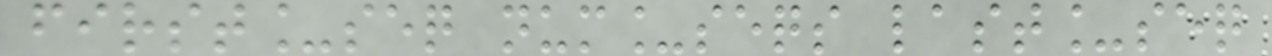first_seq num_seqs last_seq
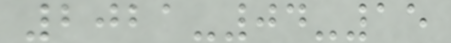2021-04-15
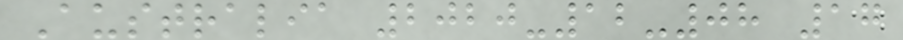Australia 2020-12-08 17
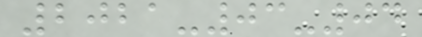2021-03-04
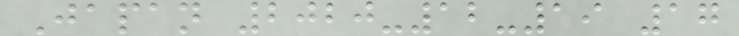Japan 2020-12-19 17
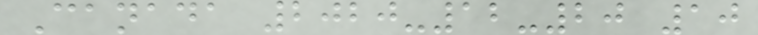Canada 2020-12-20 10
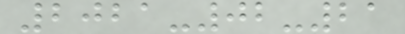2021-02-21
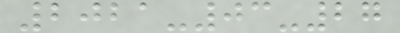2021-03-27
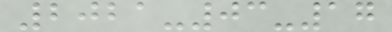2021-03-17
